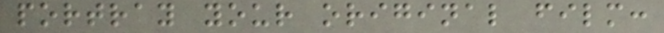portray your original film:
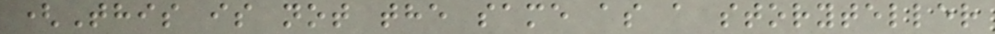(This is not the same as a storyteller
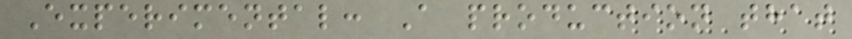Experimental: A production that
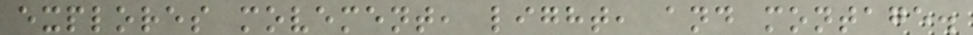explores movement, light, and montage.
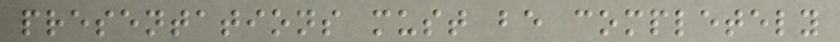presentations must be completely
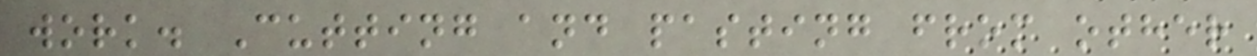work. Cutting and pasting from other
